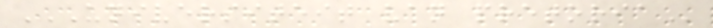UNIVERSITEIT VAN PRETORIA
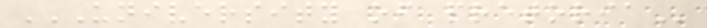UNIVERSITY OF PRETORIA
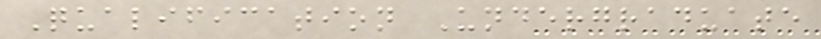Qualification Undergraduate
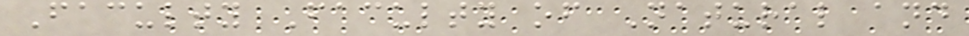Faculty Faculty of Natural and
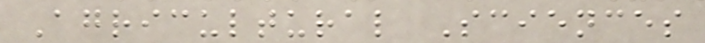Agricultural Sciences
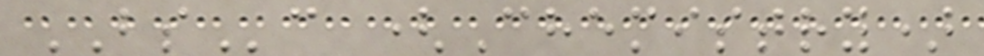BSc (Chemistry)
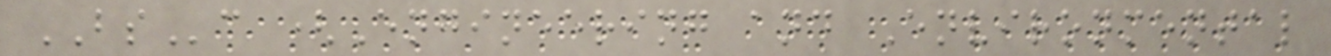BSc (Engineering and Environmental
